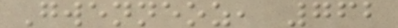Gwenneoz, 762
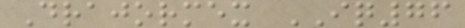Drajormex IQ76
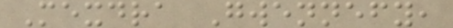Mexdra Gwennefy,
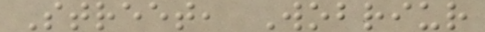Street, Wobriur
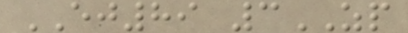EJ89 3ZP
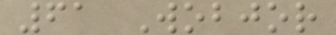61 Wobjor
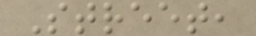Street,
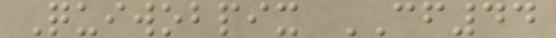Quiwobpix CF44
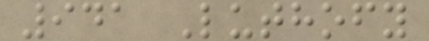941 Luthofy
